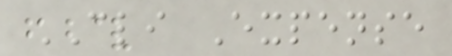CLI Expense
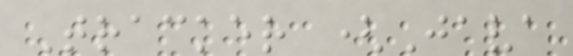Tracker (Java
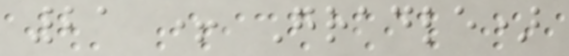21 + Gradle)
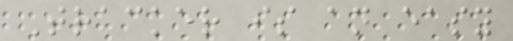Tracker is an easy
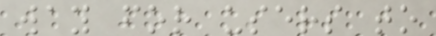way for users to
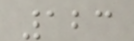123
